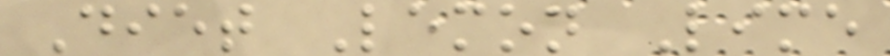Diet Lemon Lime
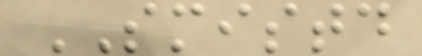SMISTD
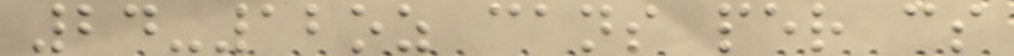24-12oz cans per cs
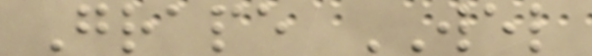Grape WEL
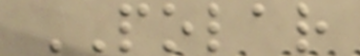POLAR
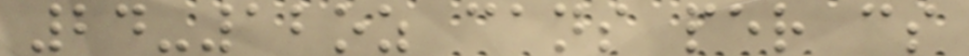24-12oz cans per cs
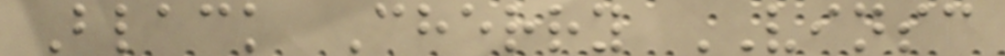Black Cherry VINSC
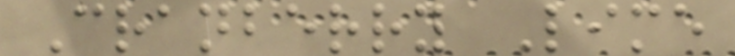Cranberry Lime
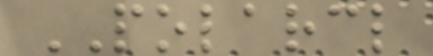POLARCL
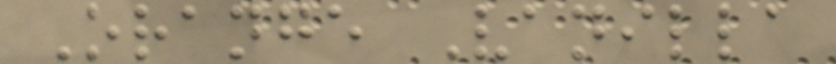Orange Vanilla
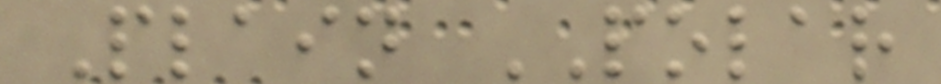Plain POLAR
